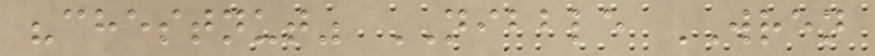"chestnut" NIBBLE WREN
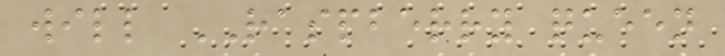will RASPBERRY queen
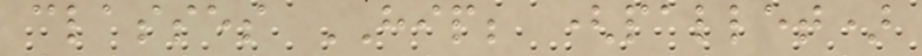classes HIP; (pallet)
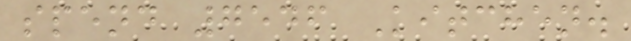spend 7546 Kitchen.
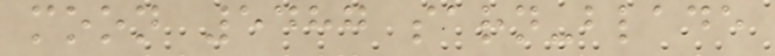moon 5487 sarn-blade
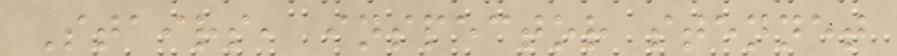Stairs, inspector stennet
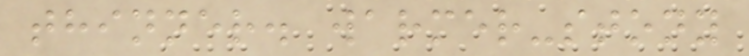thinner. warmer-stony
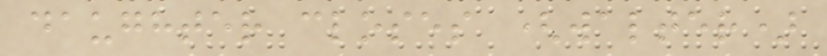daughter closes (walter)
